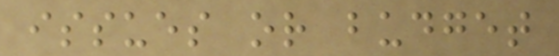issues or budget
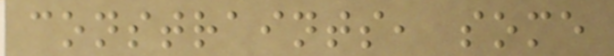constraints, some
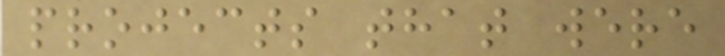projects that were
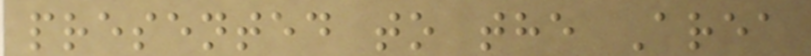presented to the Area
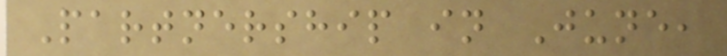Partnership in June,
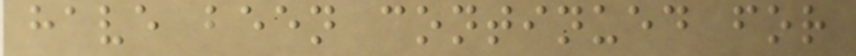have been continued for
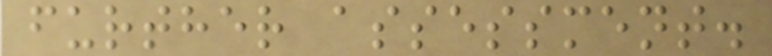further assessment.
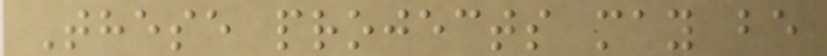These projects may be
